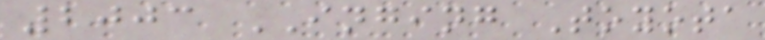2003 INGING Toyota
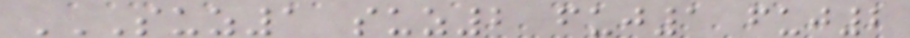SUZ1 SUZ2 FUJ1 FUJ2
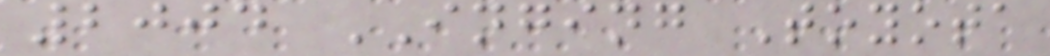2004 INGING Toyota
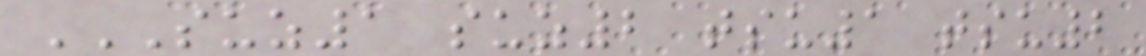SUZ1 SUZ2 TSU1 TSU2
